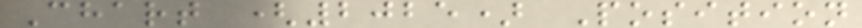Chart (2025) Position
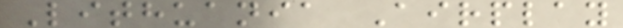Lithuania Airplay
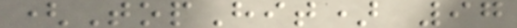(TopHit) 97
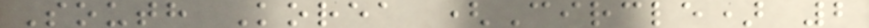South Korea (Circle) 2
